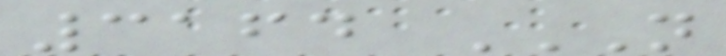3164 N
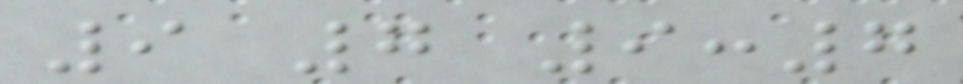9 7 9:7
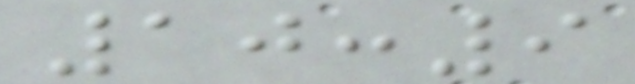10:9
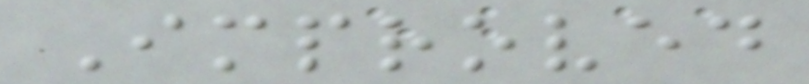Improved
